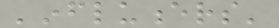'influencers'
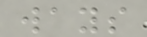ways
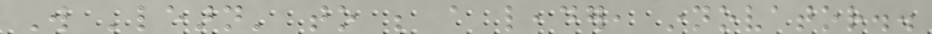Will 'learn' to be a leader, innovator..
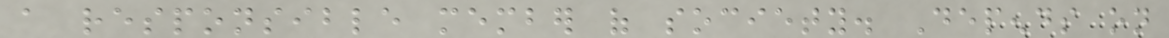a responsible member of society. Depends on
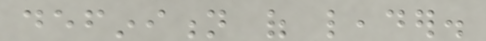definition of leader.
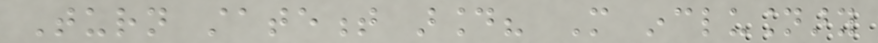Turn statement around? More inclusionary
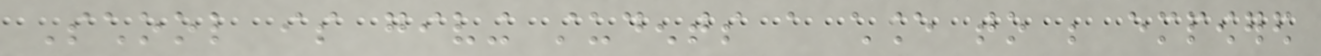School is giving students a chance to be empowered
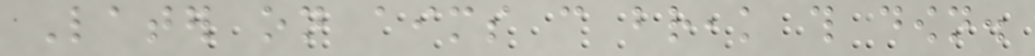Later on aims can break this down.
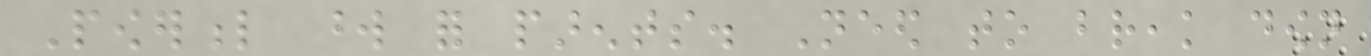Powerful word for parents. Need to break down
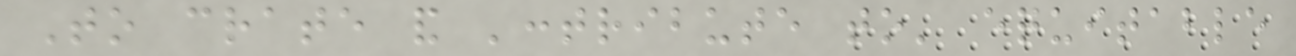To crate and 'contribute to' equitable
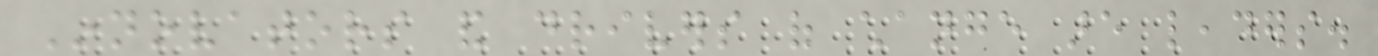Innovators and drivers of change are leaders.
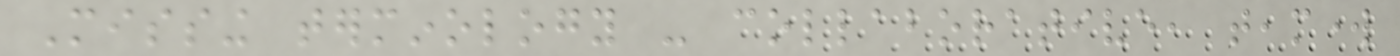Missing terminology - collaborative, teamwork
